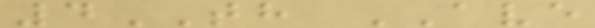4TH AVE
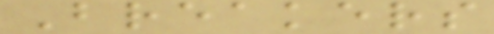Breakers
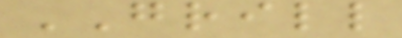GRILL
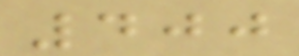400
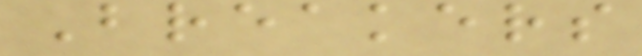Breakers
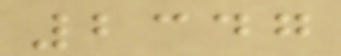2347
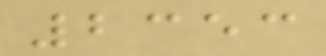2353
